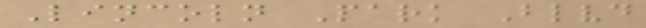Lincoln Park Blvd
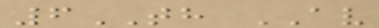6TH AV
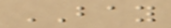BAY
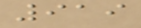919
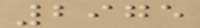2975
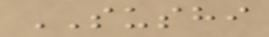SUSHI
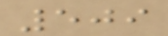509
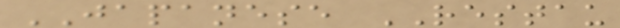JAPANESE RESTAU
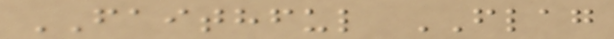FAITHFUL FLAG
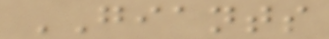GIANTS
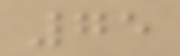75
